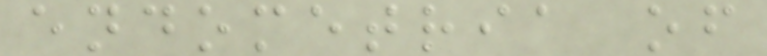endometria of
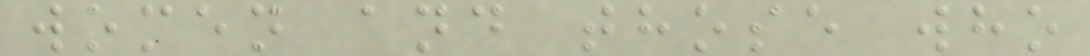women and those who
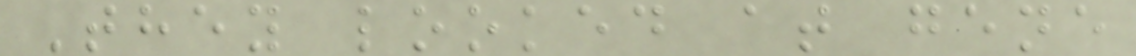They looked at gene
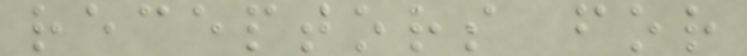receptors for
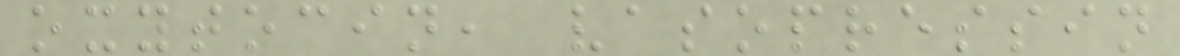oxytocin, vasopressin
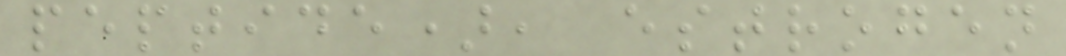peptide), estrogen
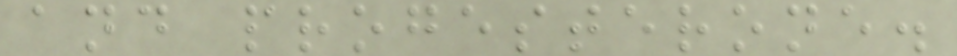and progesterone.
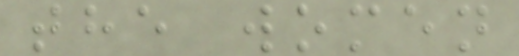the women
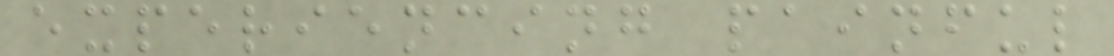experiencing painful
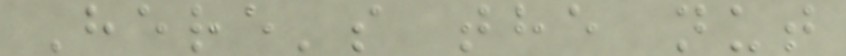Here's the nut
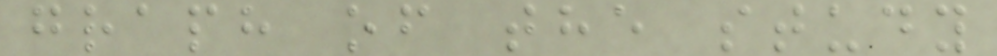graph of the study
